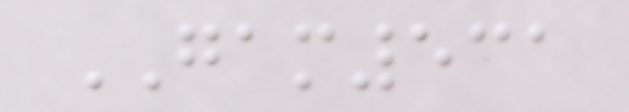GAM531
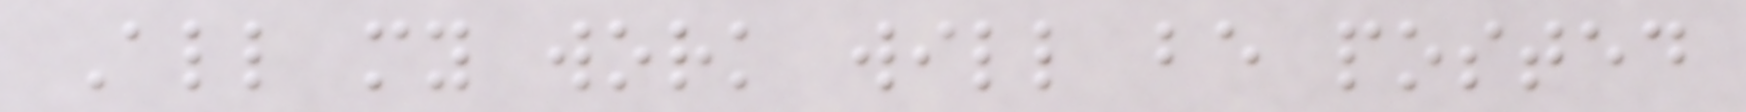All my work will be posted
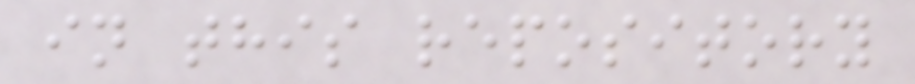in this repository
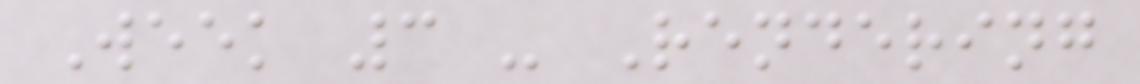Week 3 - Rendering
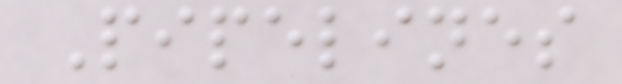Pipelines
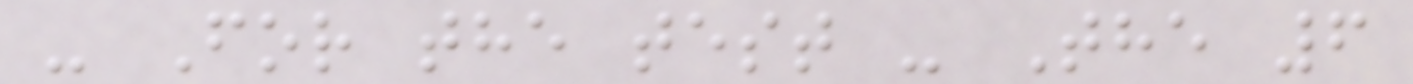- For the test - The 6
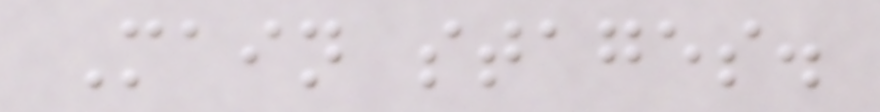Main stages.
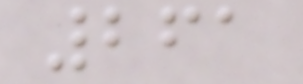261
